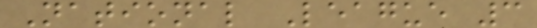National League 3
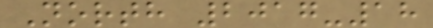North 2017-18
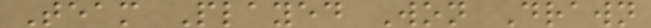Team Played Won Drawn
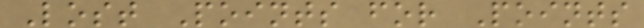Lost Points for Points
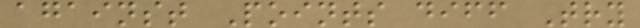against Points diff Try
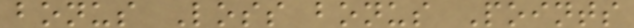bonus Loss bonus Points
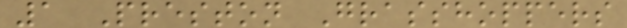1 Preston Grasshoppers
